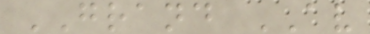GRAND AV
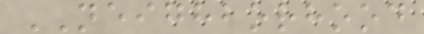NEIGHBORHOOD
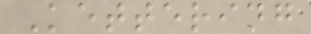Kettering
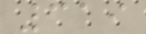319
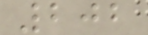202
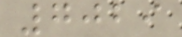7029
